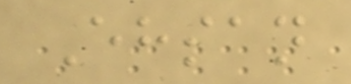Ehsan
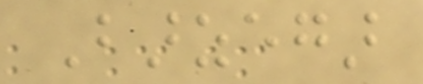Barzegar
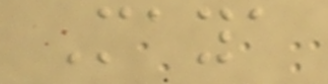Maya
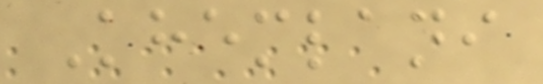Khemlani
